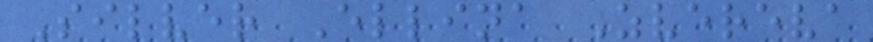Silver Ellina Zvereva
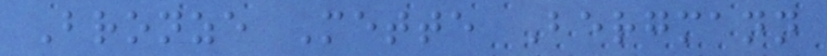Bronze Mette Bergmann
